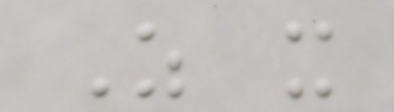As it
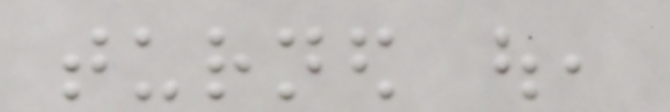turned out,
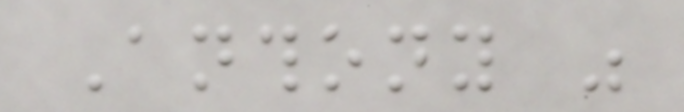Anthony was
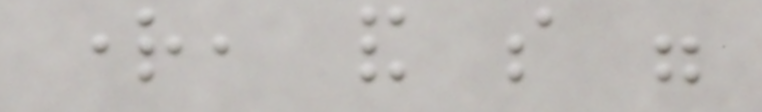right, and so were
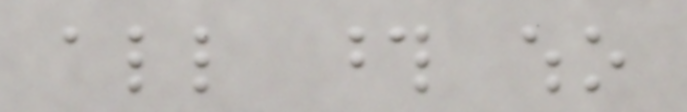all those who
